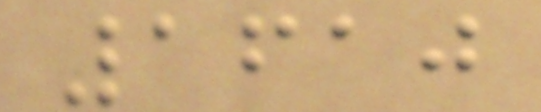1610
